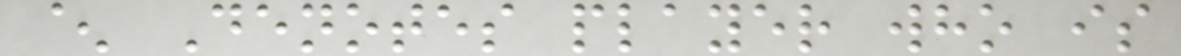^ Denotes player who is
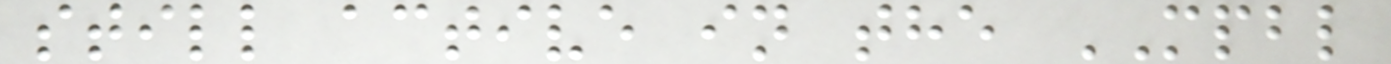still active in the MPBL
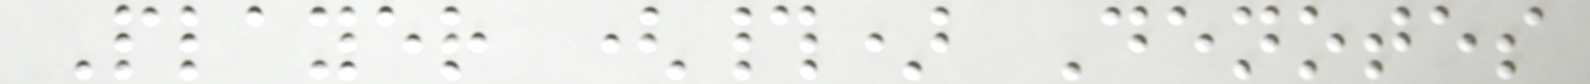Player (#) Denotes
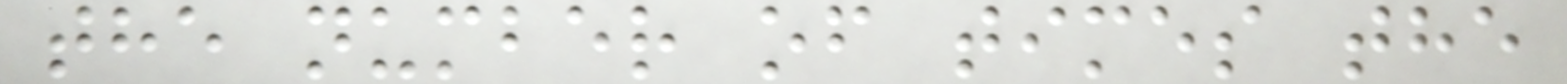the number of times the
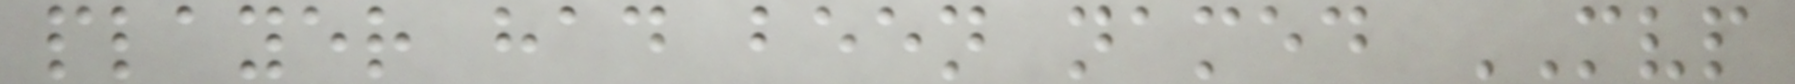player had been named MVP
